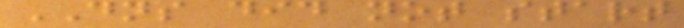DNS did not start
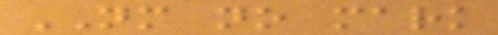NM no mark
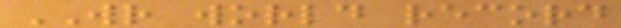WR world record
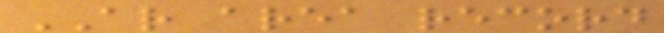AR area record
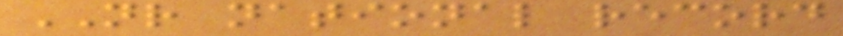NR national record
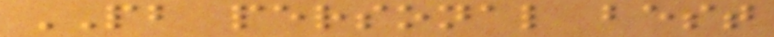PB personal best
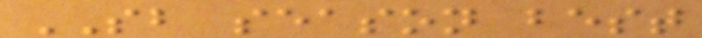SB season best
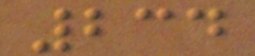234
